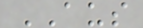AUS
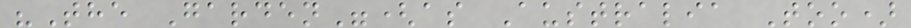"The Garden"(as Australia Too)
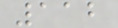112
